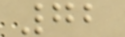72
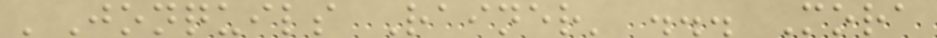'Jonquils Rainer' ... Mora
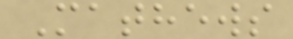Mathews
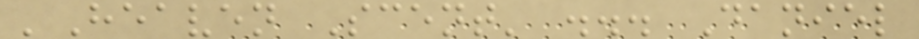'Heaven Scent' ... Daniel
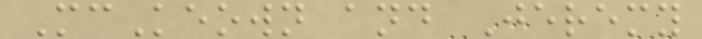McKeown and Jeremy
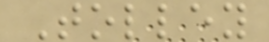Tolley
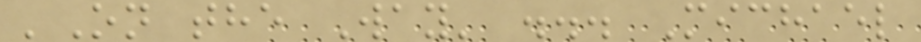'On the Way' ... Michael
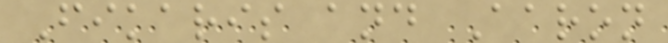Fikaris and Aaron
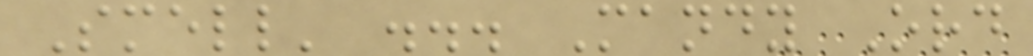Smell' ... Mandy Ord
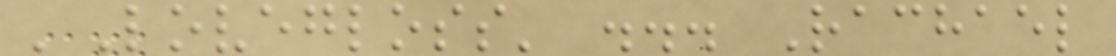'Lovegloss' ... Rachael
